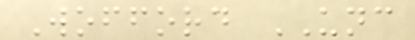Wofford UNC
